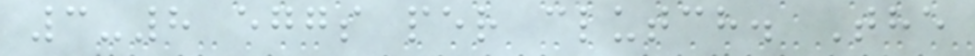3-8 eggs per clutch. The
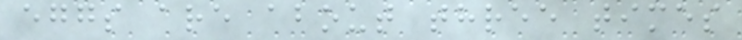eggs are about three times
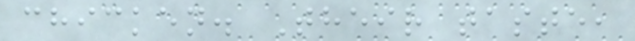chicken. Their taste,
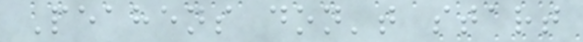Peahens don't start
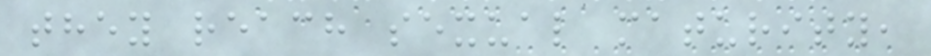they reach sexual maturity,
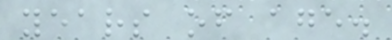years of age.
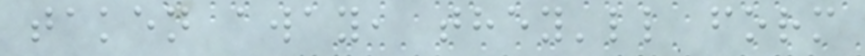taken away, they'll form
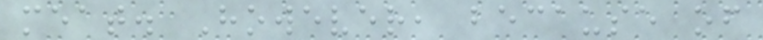meat. However, because of
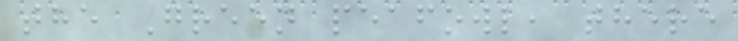the Green peafowl, there
